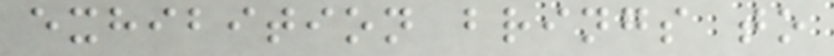exhibition brings to
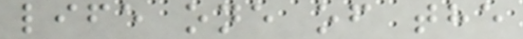life one of the
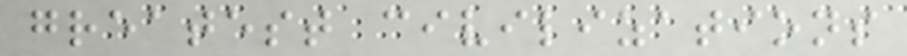greatest civilizations
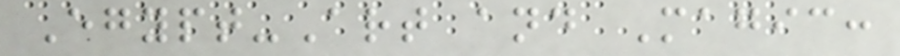Egypt-Art and Magic:
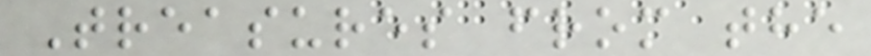Treasures from the
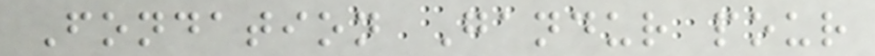Fondation Gandur pour
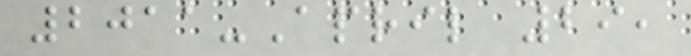2011-April 29,
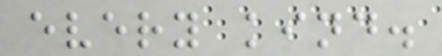every kind.
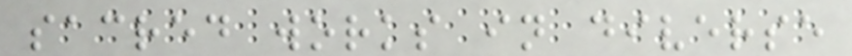sacred works in diverse
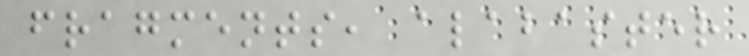fragments, alabaster
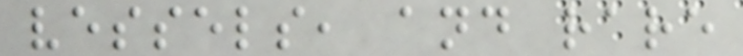vessels, and rare
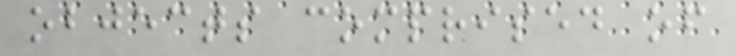objects comprised of
